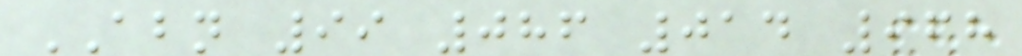ABN 99 086 014 968
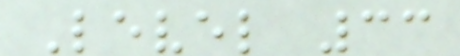Level 33
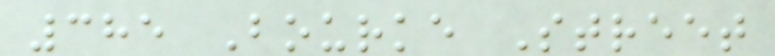385 Bourke Street
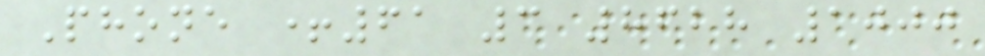Phone +61 3 8628 1000
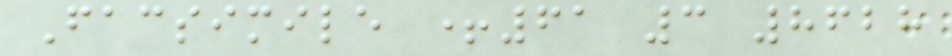Facsimile +61 3 8628
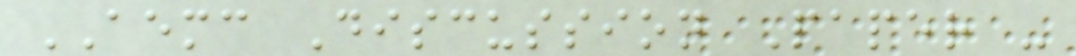AEMC Discussion Paper -
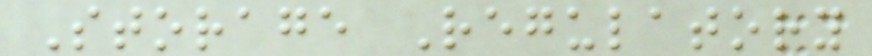Storage Regulatory
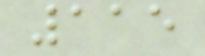115
